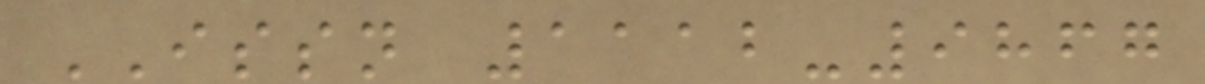ISSN 1112-9867
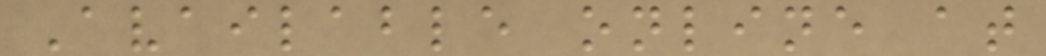Available online at
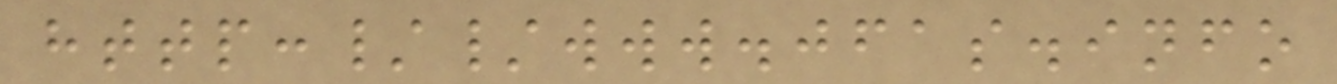http://www.jfas.info
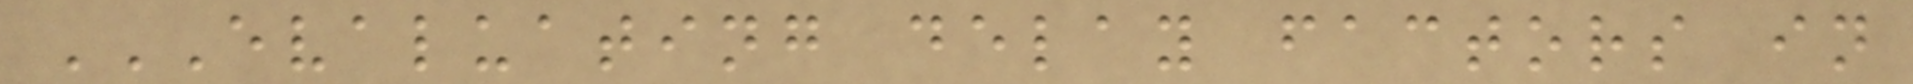EVALUATING DELAY FACTORS IN
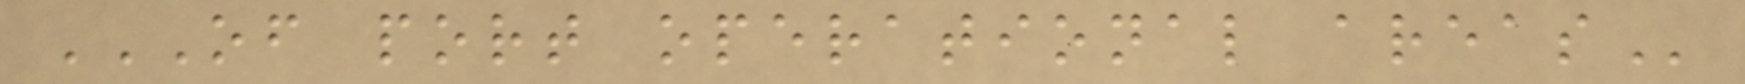OF PORT OPERATIONAL AREAS
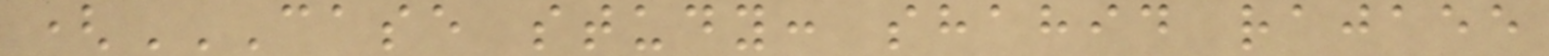(CASE STUDY: SHAHID RAJAEE
